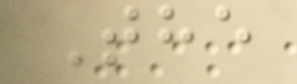The
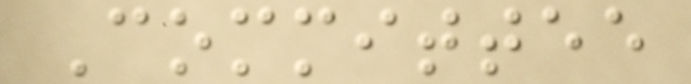Committee
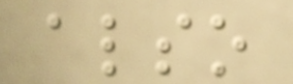also
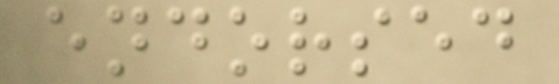endorsed
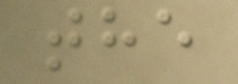the
